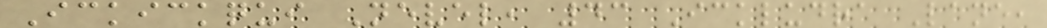Ickickqui Nevel, 43 Ickludra Lane,
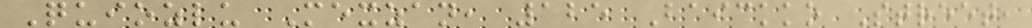Quiozlu Mexzan, 125 Baickko Street,
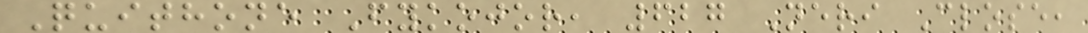Quithone Fykojor, 627 Neri Close,
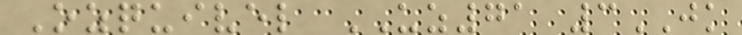Ozquivel UZ71 3JK
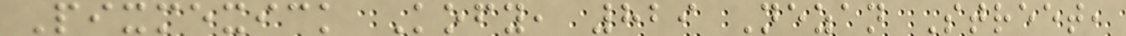Pixmexick Kofy, 829 Nezan Street,
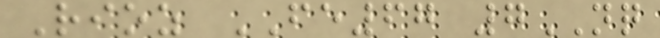Rioz FE67 7NQ
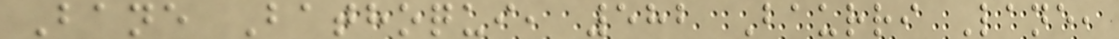Bane Bathoqui, 582 Baurri Lane,
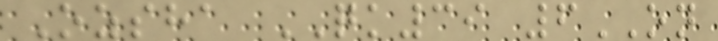Ozsha QK39 6ON
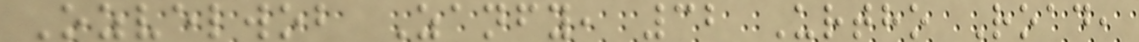Ozvelwob Zanfy, 32 Urtho Road,
